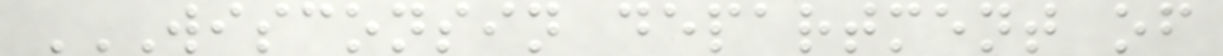WISCONSIN DEPARTMENT OF
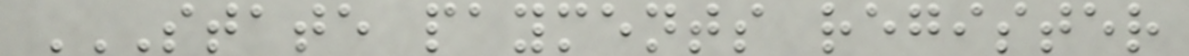STATE PAYMENTS REGISTER
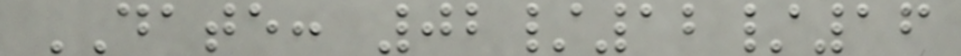DATE: 02/12/16
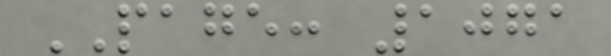PAGE: 1071
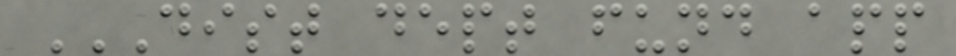DIST DEPT FUND APP
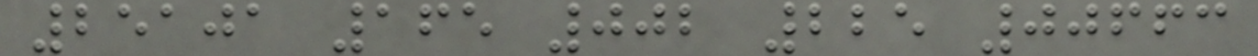25101 165 002 225 00663
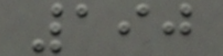190
